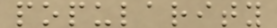popularity
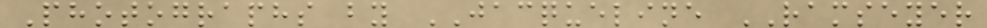Photographs by JACQUELINE RAMSEYER
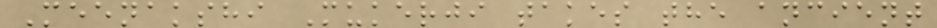Meenakshi Mukerji takes the ancient
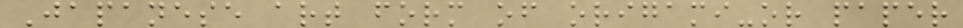Japanese art form of origami-or paper
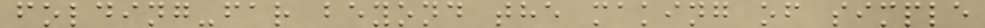folding-far beyond the making of simple
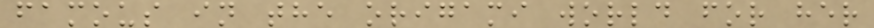famous in the origami world for her
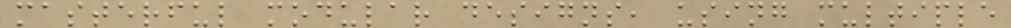masterful modular designs, using multiple
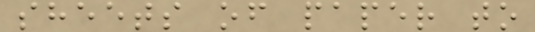sheets of paper to
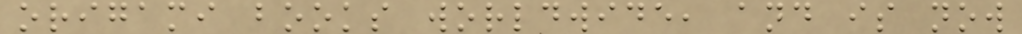origami books worldwide, and is now
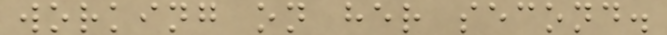working on her second.
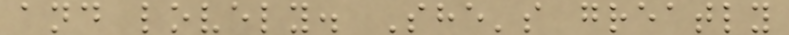and lovely. She's greatly
